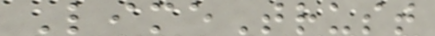LimeTrust
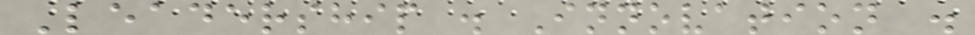Leadership . Innovation .
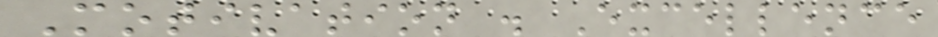Motivation . Excellence
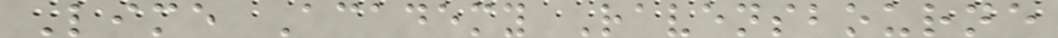Lime Academy Ravensbourne
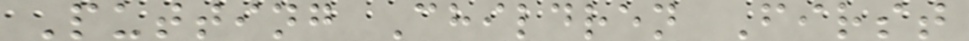Putting Children First
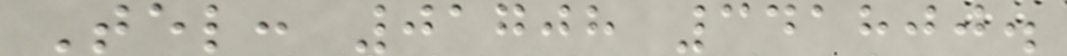Tel: 01708 341800.
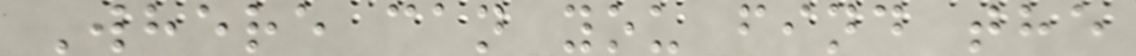Where can you find the
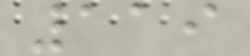119
